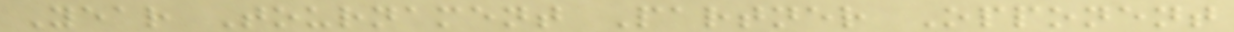Year Tournament Partner Opponent
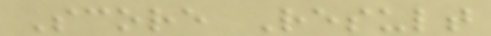Score Result
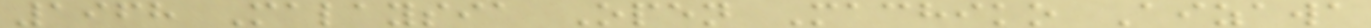1968 Malaysia Open Machiko Aizawa
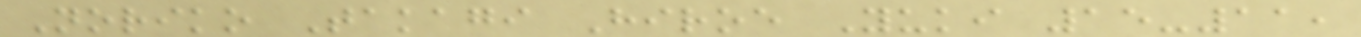Noriko Takagi Hiroe Yuki 15-11,
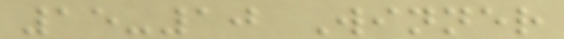15-10 Winner
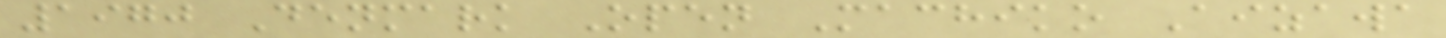1970 Denmark Open Machiko Aizawa
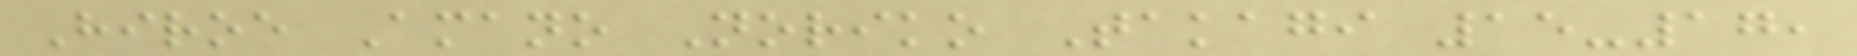Hiroe Amano Noriko Takagi 15-17,
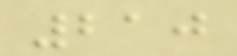210
